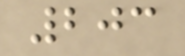203
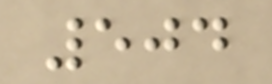504
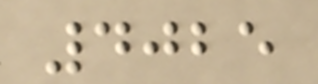4025
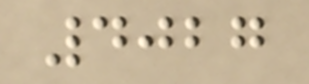4027
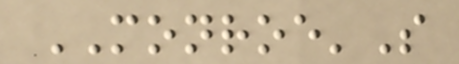MONROE'S
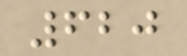620
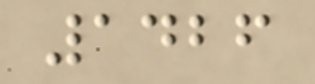1426
